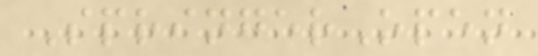SpringerOpen
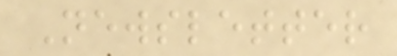Newsletter
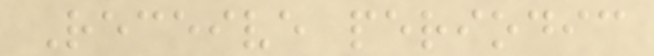Receive periodic
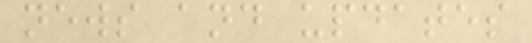news and updates
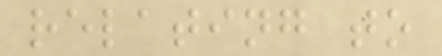relating to
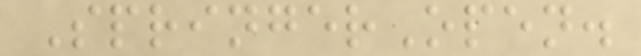SpringerOpen.
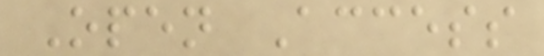Open Access
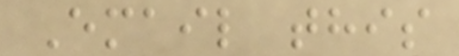Email this
